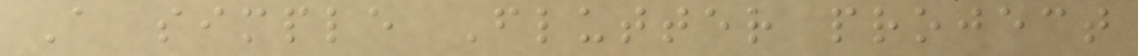A simple Flutter project
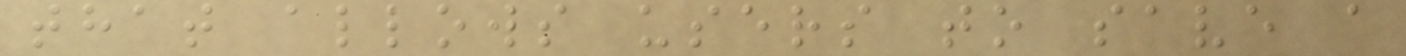that allows users to save a
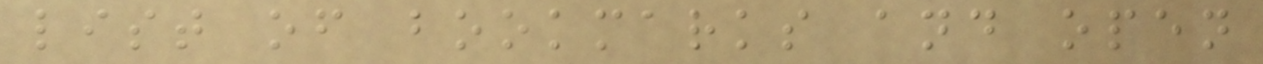list of bookmarks and open
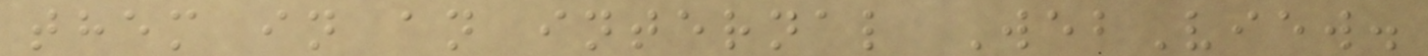them in an internal WebView.
